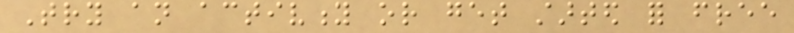Try an activity or get started for free
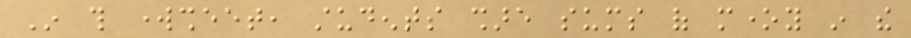In this worksheet, students share sums of money in the
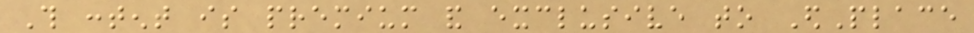This content is premium and exclusive to EdPlace
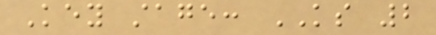Key stage: KS 2
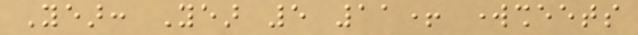Year: Year 5 11+ worksheets
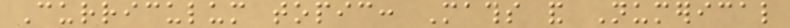Curriculum topic: Maths and Numerical
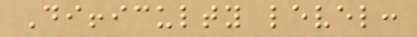Difficulty level:
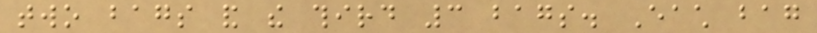two bags and the third 3 bags. Each bag
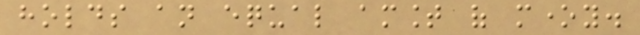holds an equal amount of money.
